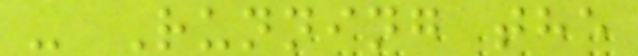- Running the
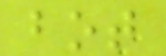bot
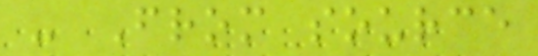- From source
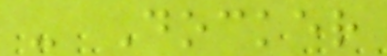- Docker
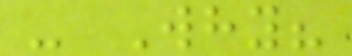- Why?
